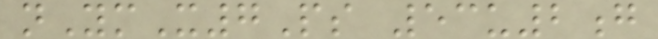nYmX7Ps 53u2g
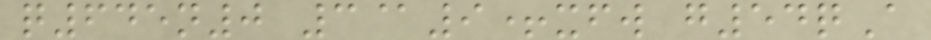q645n0 3@9+xfw g54qA
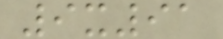9x91
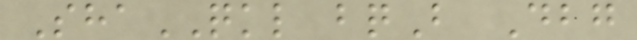ShaQKL bqB Dbg
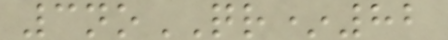3noQR*82
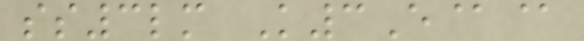ss3lm K3E@@
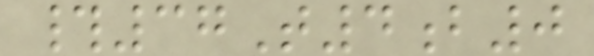#37T4b0
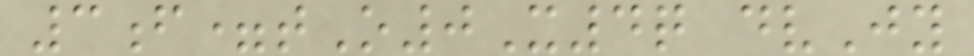3f=tO0X4q dvJy
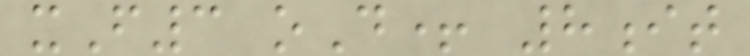xF3 oD+ 8it
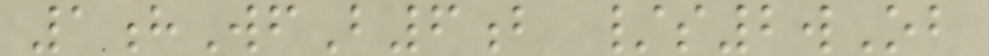1hWfB6b /s2wOb
